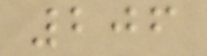206
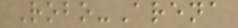Robo-Arena
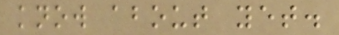know about yet.
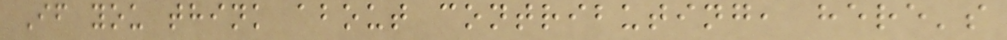If you think about contributing, here's
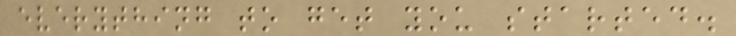everything to get you started.
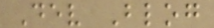Dev Blog
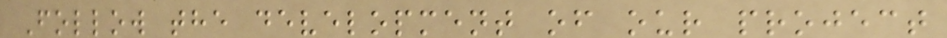Follow the development of our project
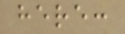here:
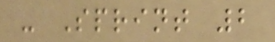- Sprint 2
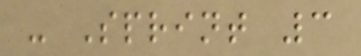- Sprint 3
